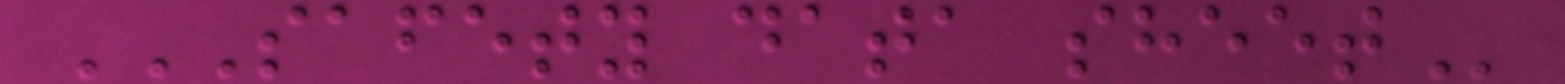SAFETY DATA SHEET
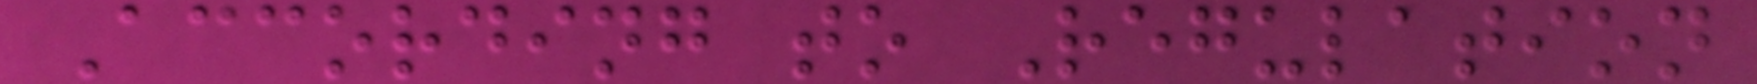According to Regulation
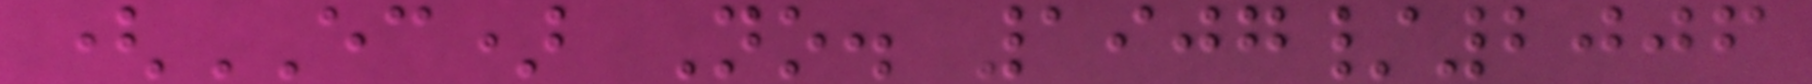(EC) No. 1907/2006
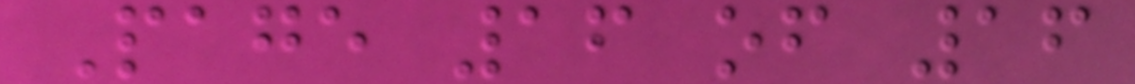Page 16 of 16
